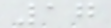17
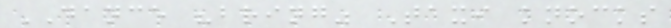DANCE "bring" Taxi knocks
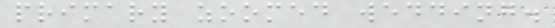primary zoomed wedding.
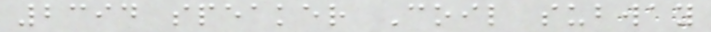2394 speaker Coil subway
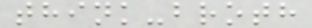think-broth
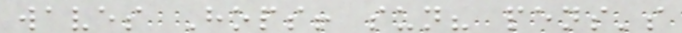waves Hops! sun? pens's
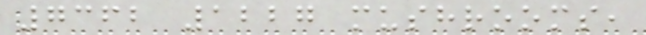7362 1227 mushrooms,
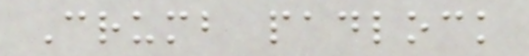Crumb padlock
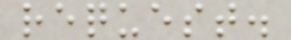request.
